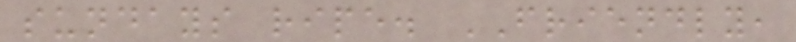sundays ripe. FRIENDLY,
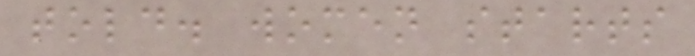told. women starts
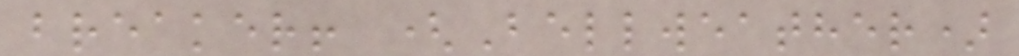breaker! (Bellweather)
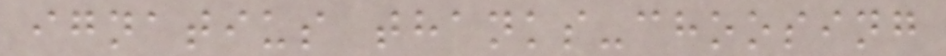ignatius thanks-choosing
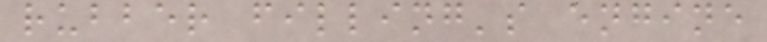rubber filling's engine
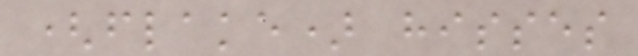(flake) hisses
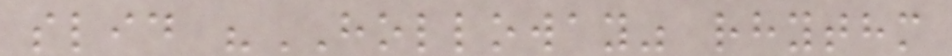slid "HOLLOWAY" rhythm
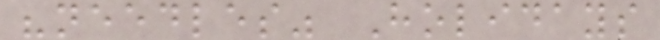"needles" Holidays
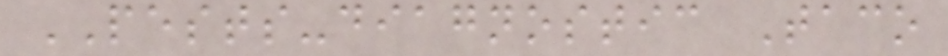PESTS-diagnostic Taco
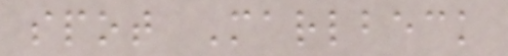spot Marlbeck
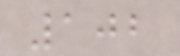102
